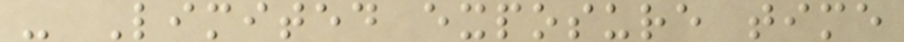- Limited exposure time
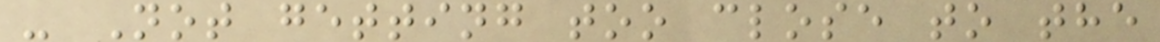- Not getting too close to the
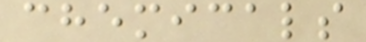chemicals
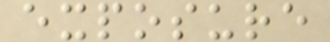exposure
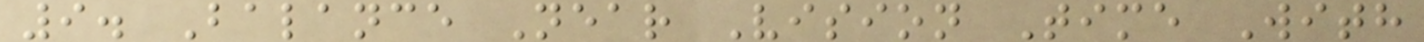9. Balance Near Vision Time With
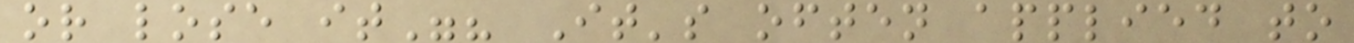or lose it"? It's often applied to
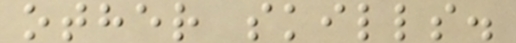other skills.
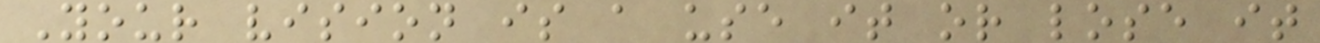Your vision is a use it or lose it
